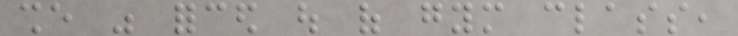she was forced out of gym class,
